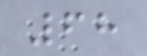68
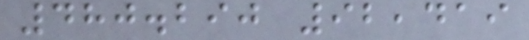480.290 92,419
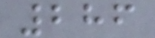286
